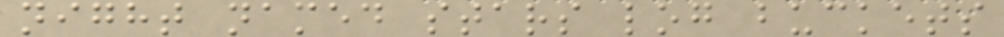night named stars log buckets
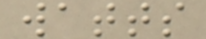watts
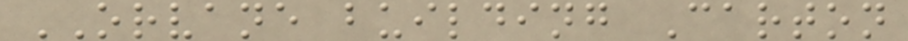ORVANE building Carton
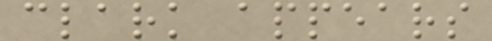clark appears
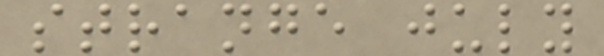strange july
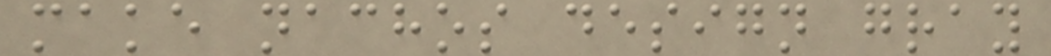make nachos design gray
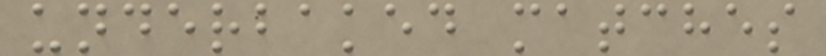underbaked matches
